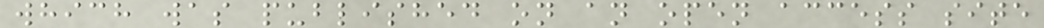which was published on an open access site
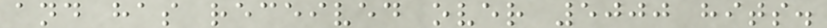and has received over 5000 hits.
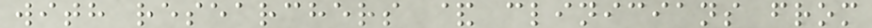with researchers & clinicians from
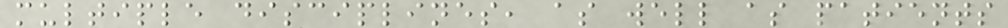multiple disciplines, as well as patients
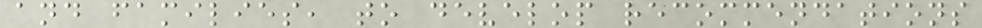and families, to develop recommendations
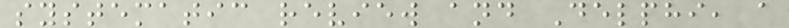systematic review and Delphi, a
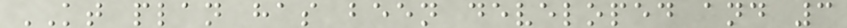KT plan has been developed and 3
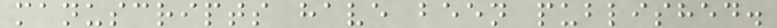manuscripts have been published.
